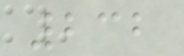232
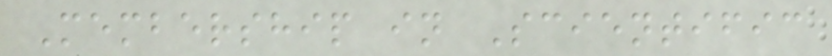Membership in Scientific
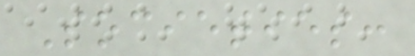Societies:
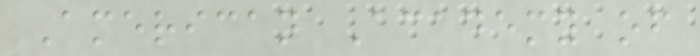American Academy of
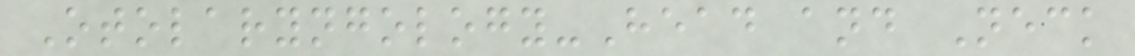Otolaryngology-Head and Neck
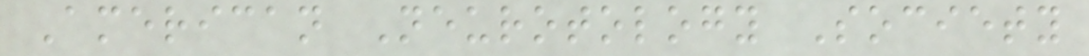American Neurotology Society
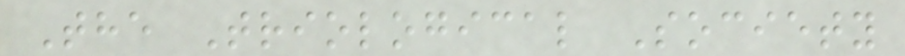The Triological Society
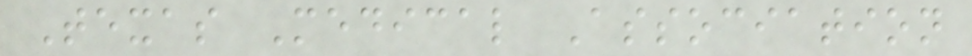Texas Medical Association
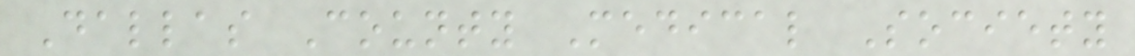Dallas County Medical Society
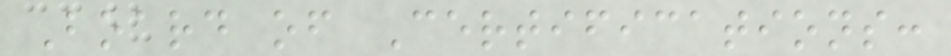Board of Certifications:
